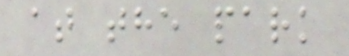at the park
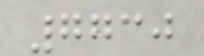7730
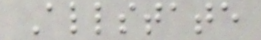Allstate
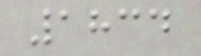1834
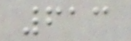613
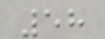58
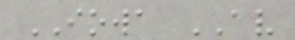IOWA AV
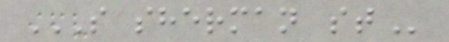S SHERMAN ST
